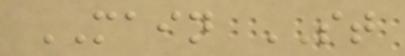MAIN ST
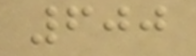600
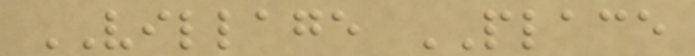VILLAGE PLACE
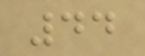44
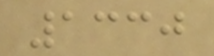1330
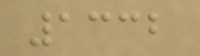1332
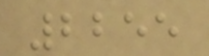2255
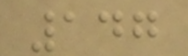147
